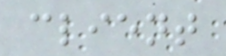client
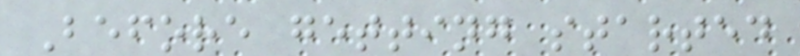Before getting started
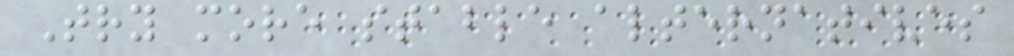Try more stable alternatives
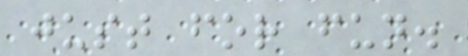just for fun.
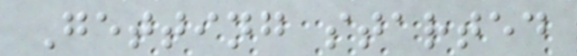Getting started
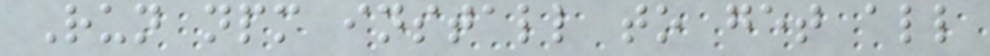Run npm install to get all
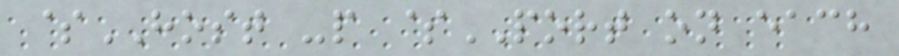$HOST -p $PORT on each
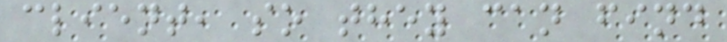client, so they can find
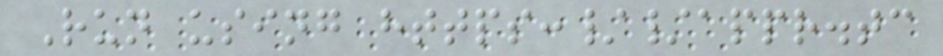Run using https://appr.tc
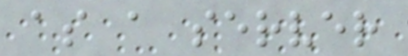as a server
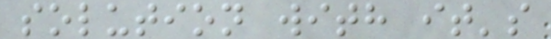solution with it's
